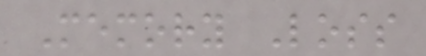Memory Loss
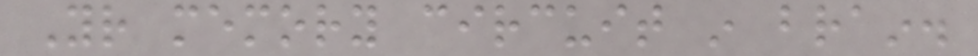Your memory circuit in brain.
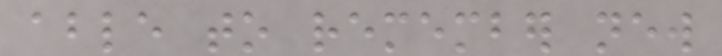able to remember new
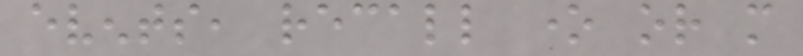events, recall one or more
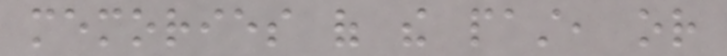memories of the past, or
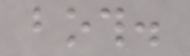both.
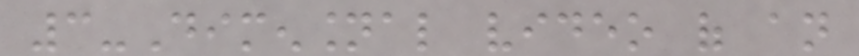3-Dimensional video of an
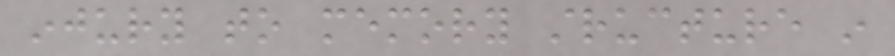injury to memory structure in
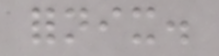fornix.
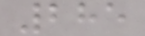285
